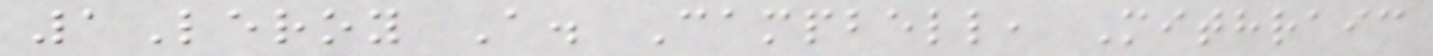1Leroy A. Campbell, Mithraic
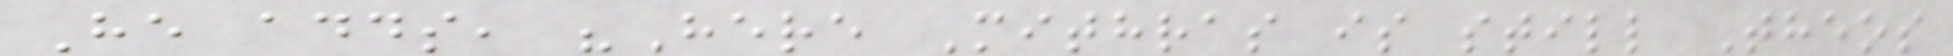He adds, "Here Mithras is still Theos
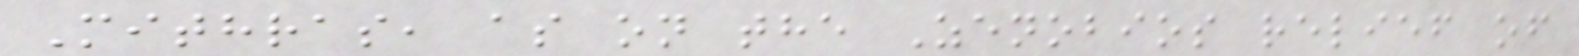Mithras, as on the Zenobios relief of
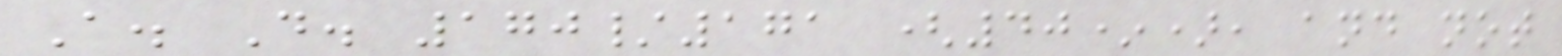A. D. 170/171 (40*), and not
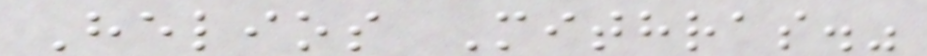Helios Mithras."
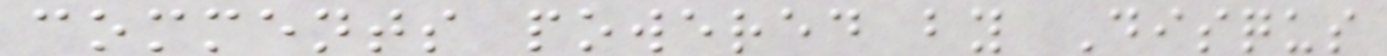comments powered by Disqus
